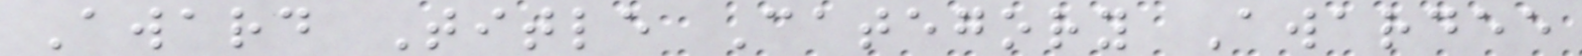Award Title Category Awardee
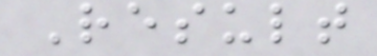Result
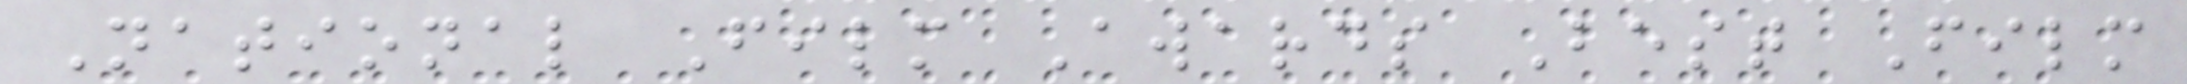National Film Awards Best Film
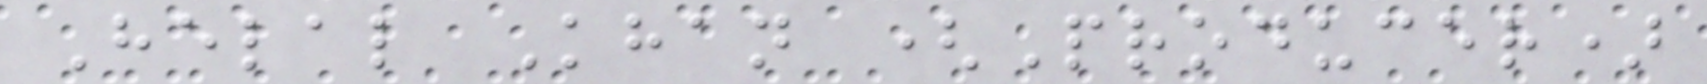Helal Khan (Producer)
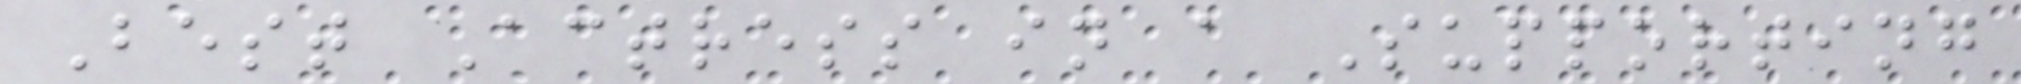Best Actress in a Supporting
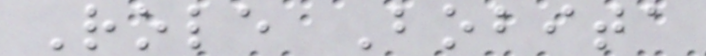Role Bobita
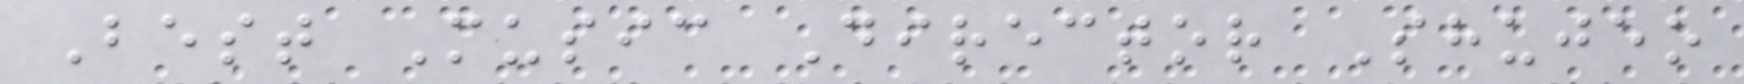Best Music Director Shujeo
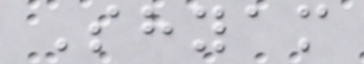Shyam
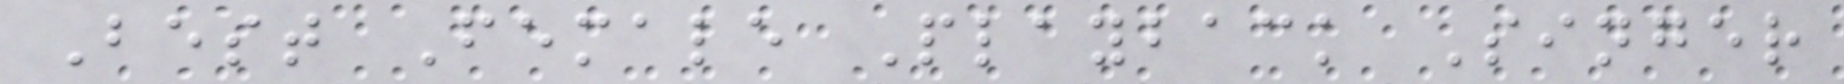Best Female Playback Singer
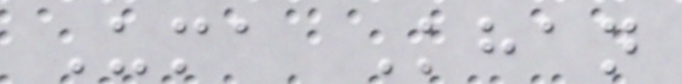Uma Khan
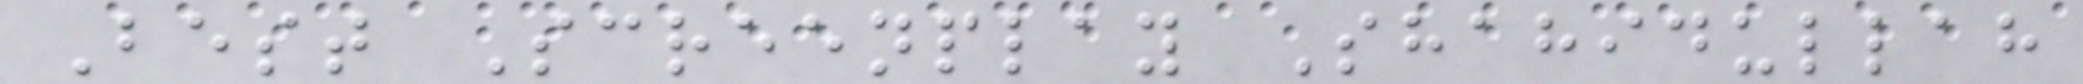Best Screenplay Shahidullah
